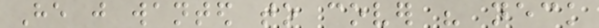He just wanted to cover his neck
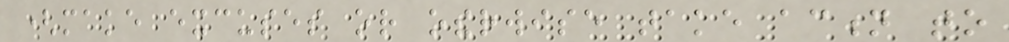(make excuses or otherwise take action to
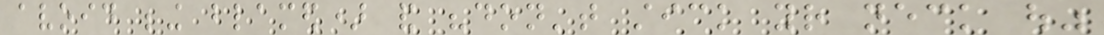avoid being blamed) and "don't stick your neck out"
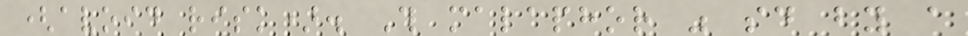(avoid risk). This malaphor was said by a
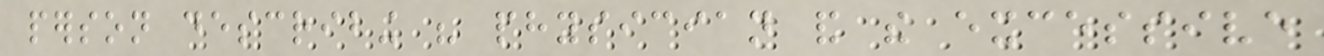person describing his physician and the excessive
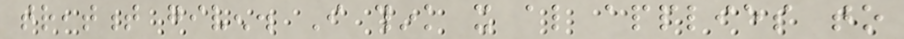treatment given. I think it also applies to
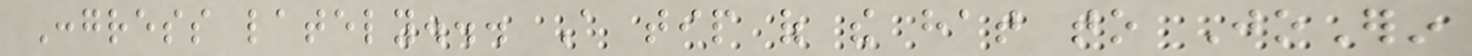Congress lately... A tip of the hat to JoErin
